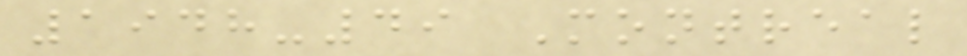1948-49 Montreal
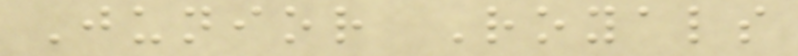Junior Royals
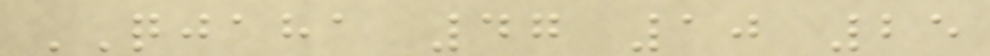QJAHA 47 10 25
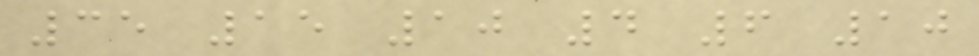35 15 10 4 6 10
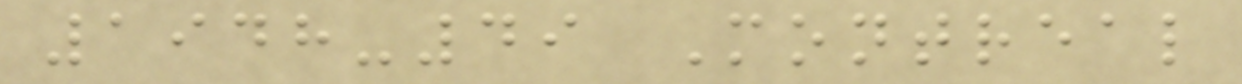1948-49 Montreal
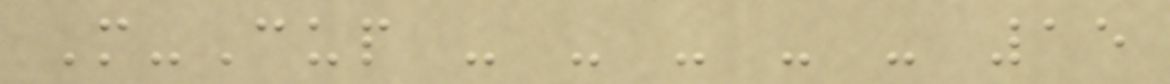M-Cup - - - - - 15
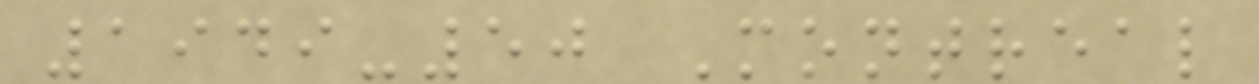1949-50 Montreal
